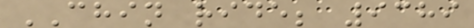CHIN ride; 9389
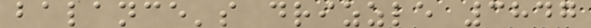balance's drizzle 3847
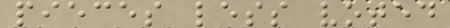pieces less voted
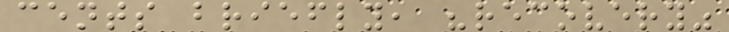cents briefly, "recovery"
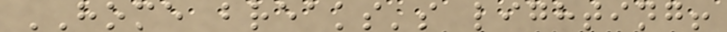HOME breaks's lighting!
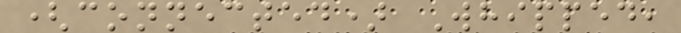(connected) Whipped,
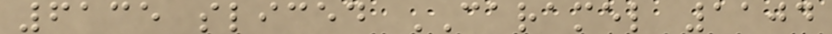6135 sliced CARAMEL 1104
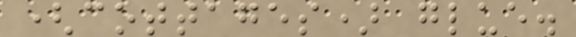(cottages) glue.
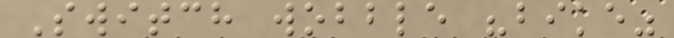Switch wobble "bike"
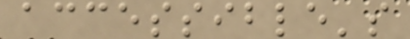accessible's
